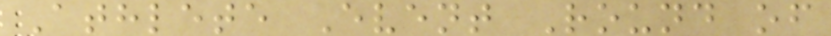Athlete Event Round of
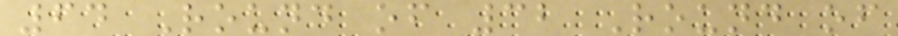64 Round of 32 Round of
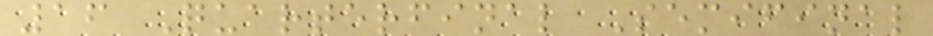16 Quarterfinal Semifinal
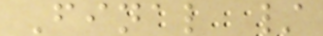Final /
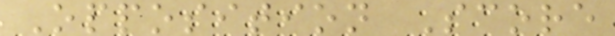Opposition Score
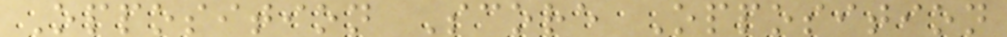Opposition Score Opposition
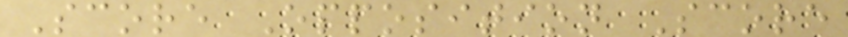Score Opposition Score
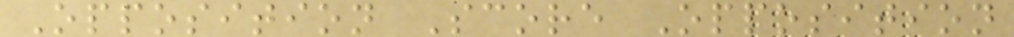Opposition Score Opposition
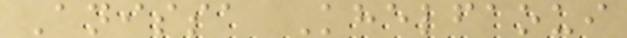Anissa Khelfaoui
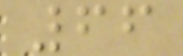66
